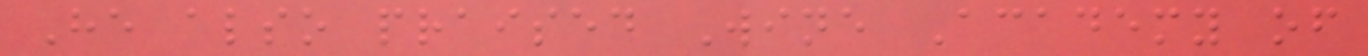He also praised Wine Academy of
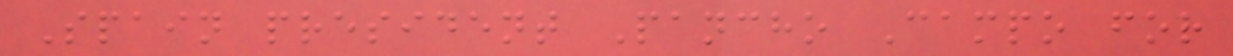Spain president Pancho Campo for
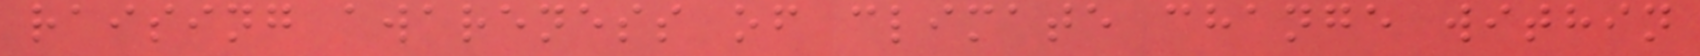raising awareness of climate change within
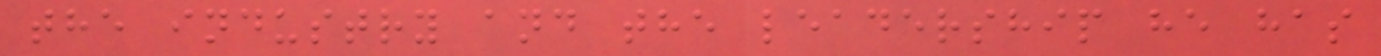the industry and the leadership he has
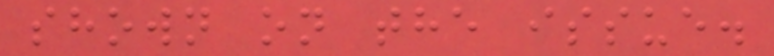shown on the issue.
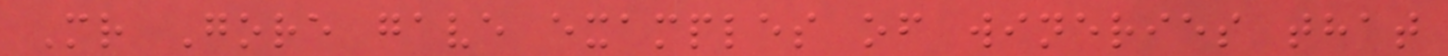Mr Gore gave examples of wineries that
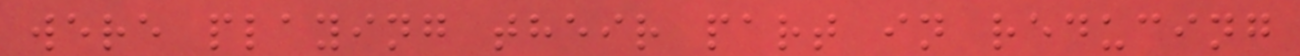were playing their part in reducing
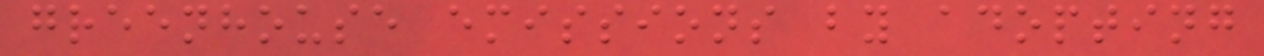greenhouse emissions by adopting
